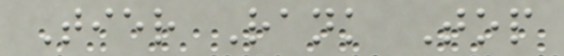Tier Rank Top
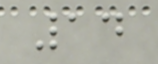14
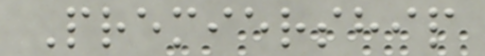Premiership
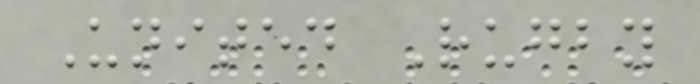United Rugby
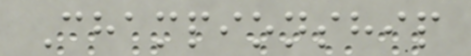Championship
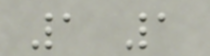1 1
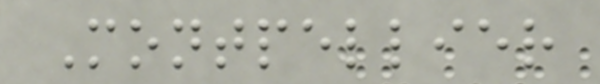Montpellier
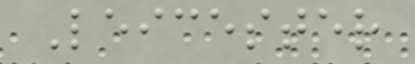Leicester
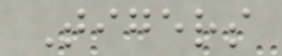Tigers
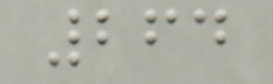264
